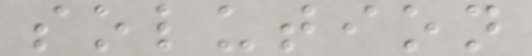solution
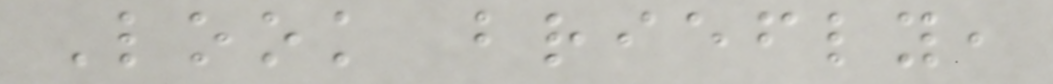Look briefly,
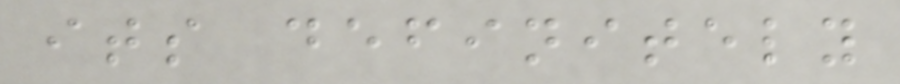its definitely
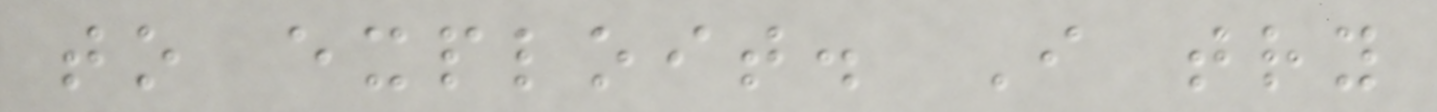to exploit. I try
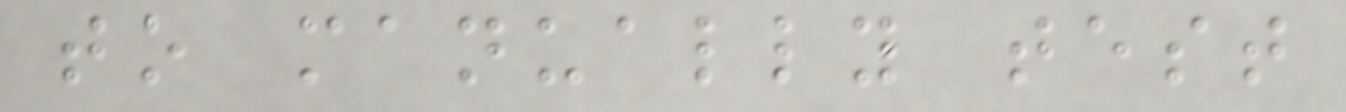to manually test
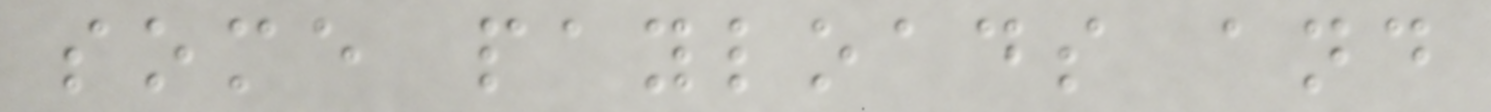some payloads and
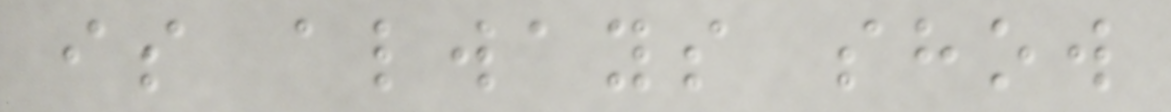is always show
